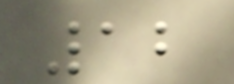12
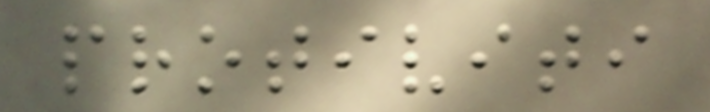protiviti
